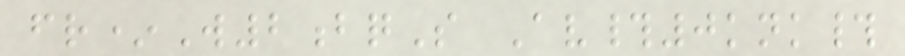fr*W2bqS Av#0knk#
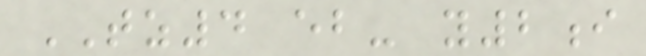TZ4 eb- y2i
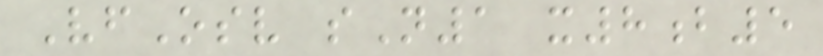VfOsv sN1 x8b5
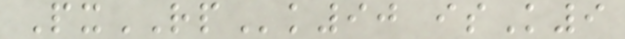PxRPk90 isK9
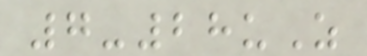7-28uZ
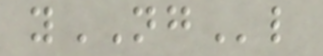yNGl
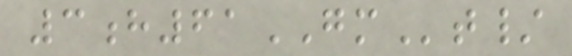3h61GMt/
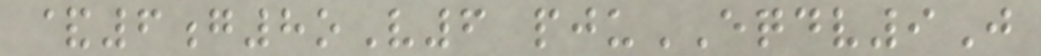&6g8oV6 pjuEQDV9J
